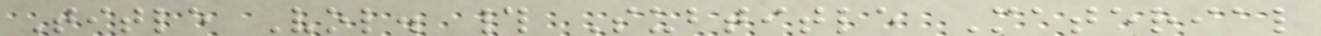Title Vol. # Subtitle Material
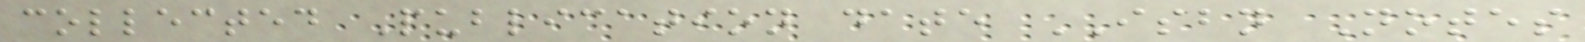collected Publication date ISBN Notes
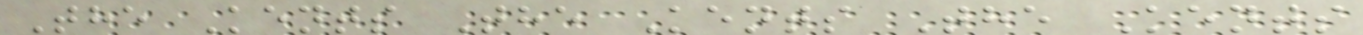The Kents The Kents The Kents
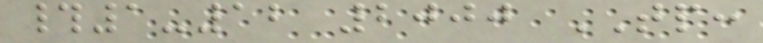#1-12 2000 TP:
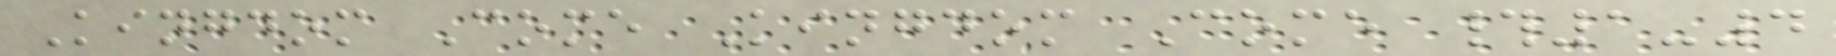Kingdom Come Kingdom Come #1-4
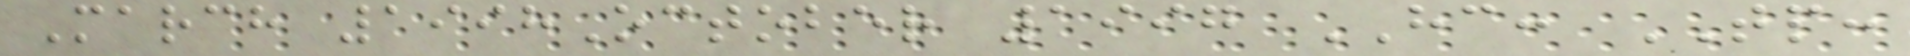March 1998October 1997 HC: TP:
